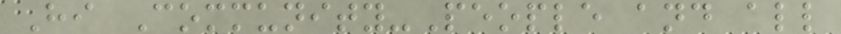Hi Community-People and all
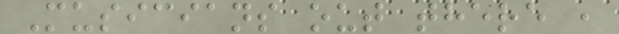Musicians out there ,
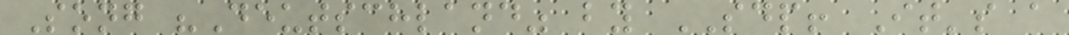Song "Deutschland" by SDP! It's a
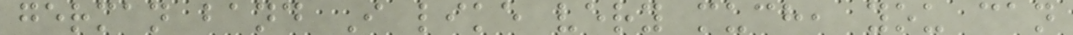german band I like very much, you can
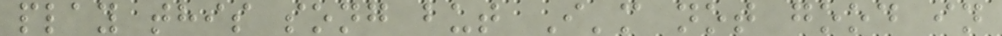play this song but I'm not good in
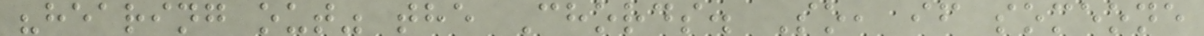"hearing out" the Chords. So, if someone
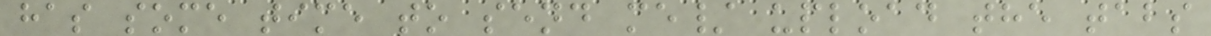has some time to send me/ upload the tabs
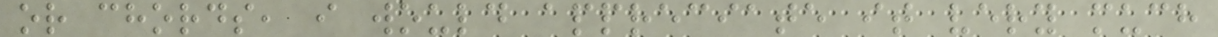or chords, i would appreciate it very much
